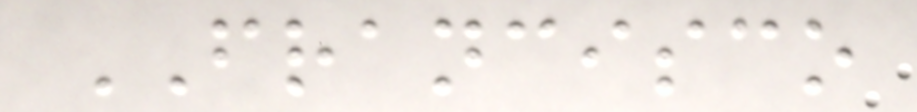FRANCISCO
